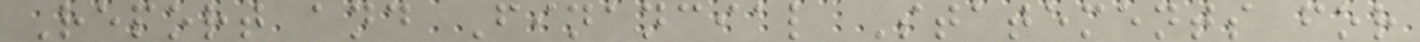Report and Financial Statements for
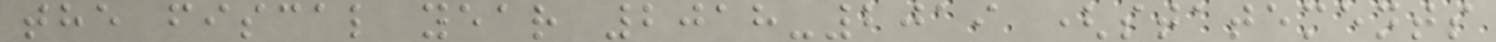the fiscal year 2018-2019 (statements
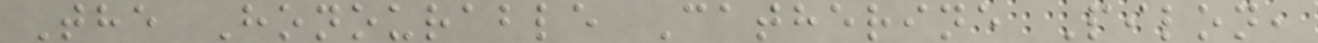The Honourable Catherine Pilon,
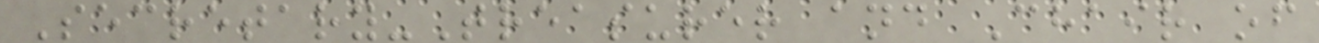Secretary-Treasurer and Chair of
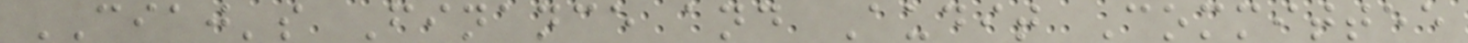CIAJ's Finance and Audit Committee
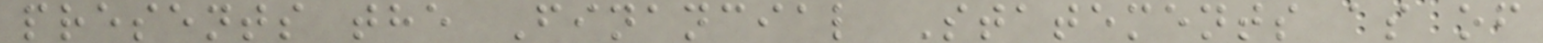presents the Financial Statements as of
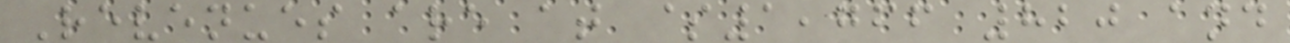Revenues are at $1,766 820 and
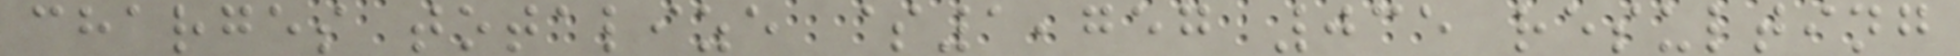charges totalize $1,757 035 resulting
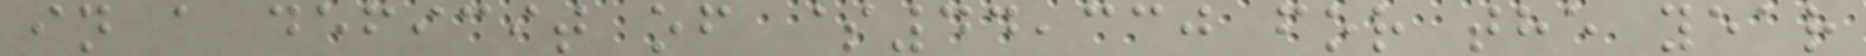in a deficit of $44,330 for the year
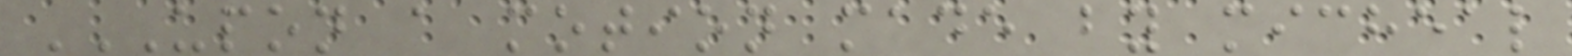UPON A MOTION MADE BY MICHEAL
